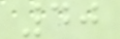40
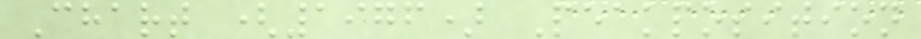Chart (1976) Peakposition
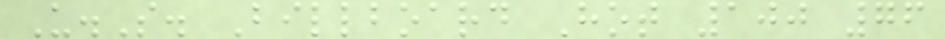U.S. Billboard Hot 100 76
